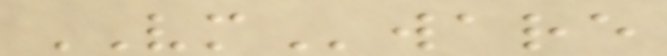VMware
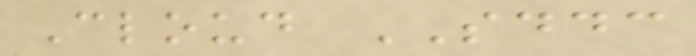Cloud SDDC
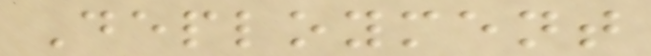Deployment
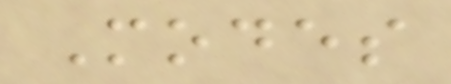Modes
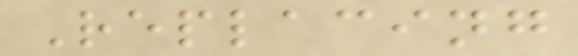Replacing
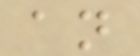an
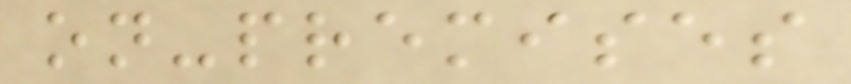on-premises
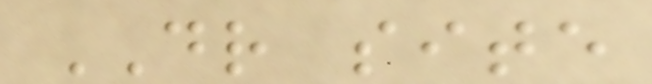DR site
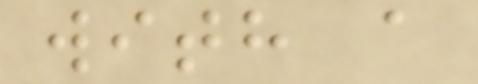with a
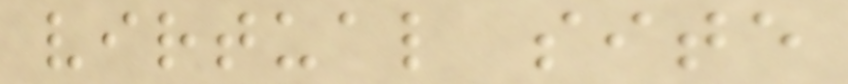virtual site
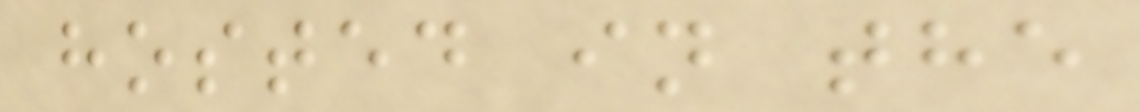hosted in the
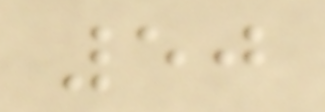50
